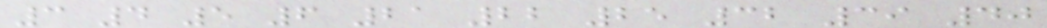3 4 5 6 21 22 25 32 39 40
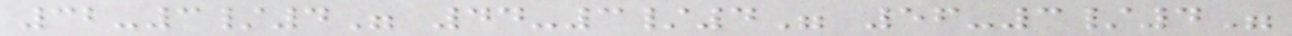32-3/4" 44-3/4" 56-3/4"
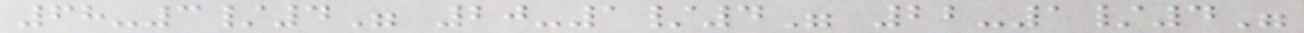68-3/4" 20-1/4" 22-1/4"
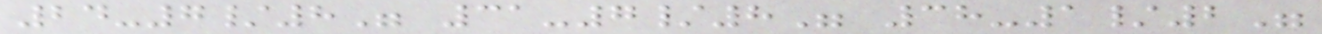24-7/8" 31-7/8" 38-1/2"
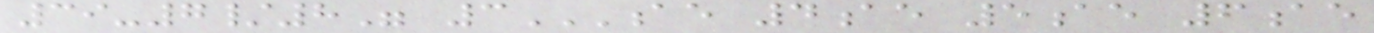39-7/8" 3AE 4AE 5AE 6AE
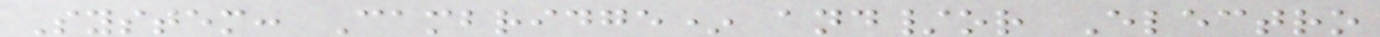System: Cambridge* and/or Electro
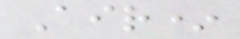Air*
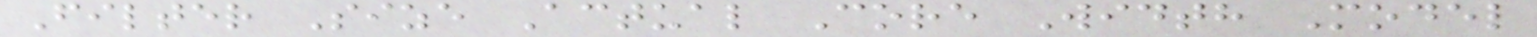Filter Size Actual Core Width Model
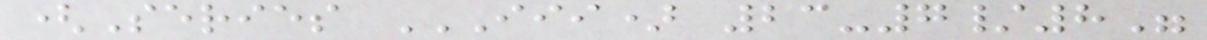(Series III) 23-7/8"
